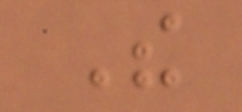The
